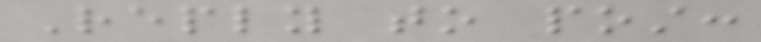Reply to post:
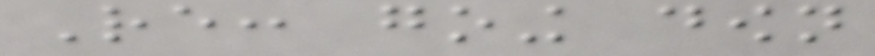Re: going down
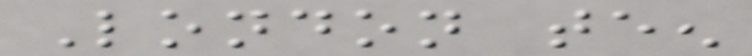London teen
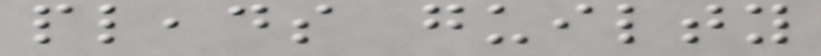pleads guilty
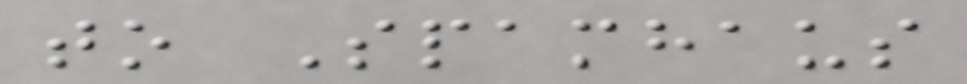to Spamhaus
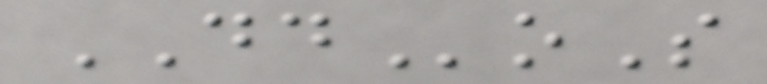DDoS
